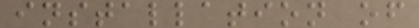installation of
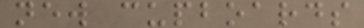new cupboards
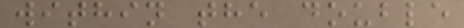within the double
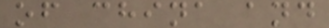of china and
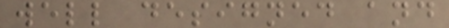well designed and
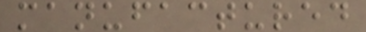manufactured
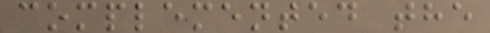complemented the
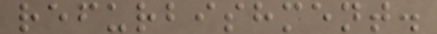refurbishment.
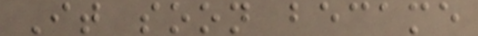It soon became
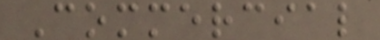Commercial
